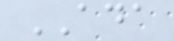ADA
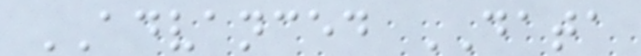ADVANCED DATA
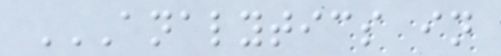ANALYTICS IN
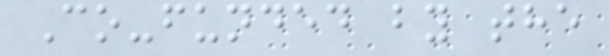Co-funded by the
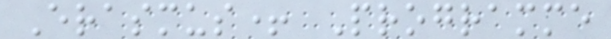Erasmus+ Programme
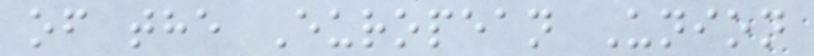of the European Union
